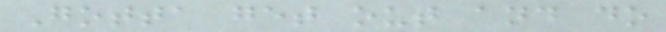Gotta get out and do
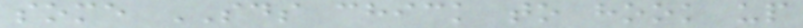some SDS chick to hook up
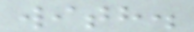with.
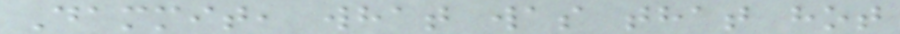Dammit, what was that hot
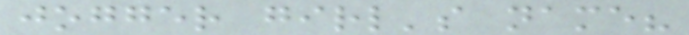jogger girl's name?
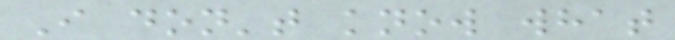I don't know what
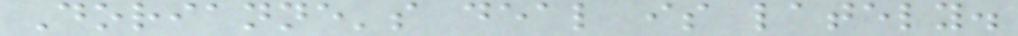Dorianne's deal is lately.
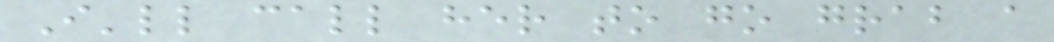I'll call her to go grab a
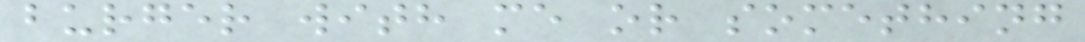burger with me or something
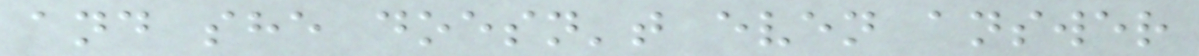and she doesn't even answer
